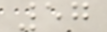57
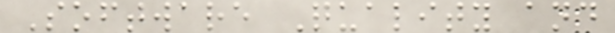Software Quality and
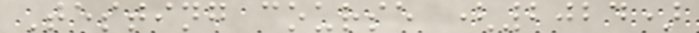Testing course (2024)
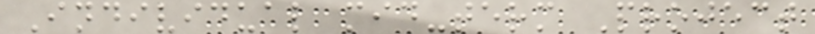Individual mid-term Project
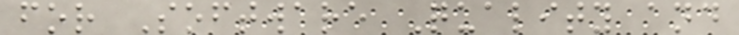for Software Quality and
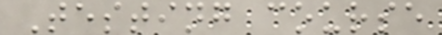Testing course
